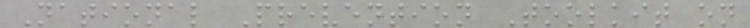National Prevention Toolkit on
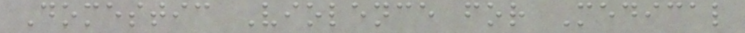Domestic Violence for Medical
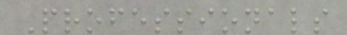Professionals
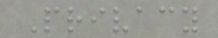Privacy
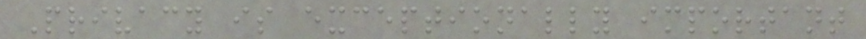Privacy is exceptionally important
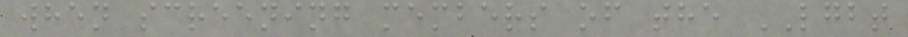when screening members of the LGBT
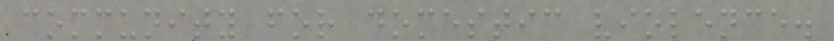community for domestic violence.
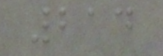214
